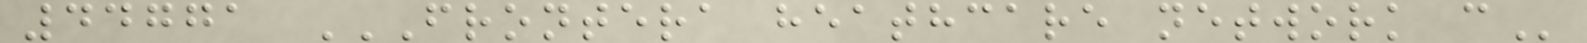44771 FRONTERA HEATHCARE NETWORK C
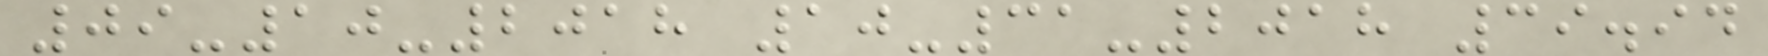09-10-2018 10-31-2018 39.94
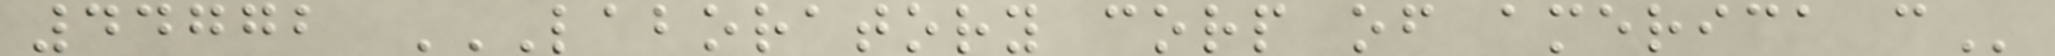44772 LABORATORY CORP OF AMERICA C
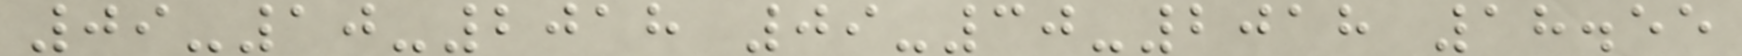09-10-2018 09-30-2018 18.55
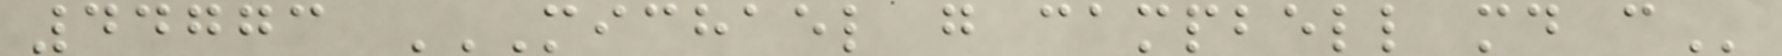44773 MICHAEL G CAMPBELL MD C
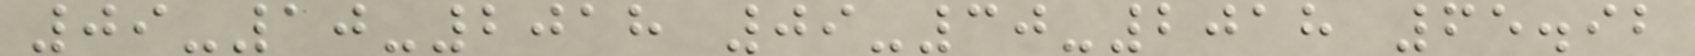09-10-2018 09-30-2018 65.92
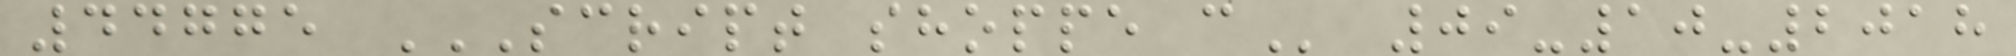44775 SCRIPT SHOPPE C 09-10-2018
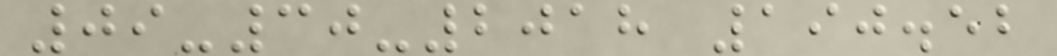09-30-2018 190.52
